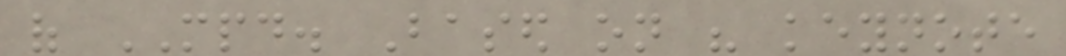of MPD. Based on his keynote
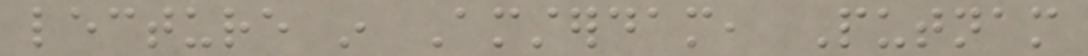lecture in Amsterdam, Putnam
